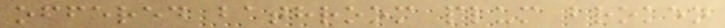offered bathroom plum broken
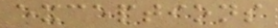exceptions
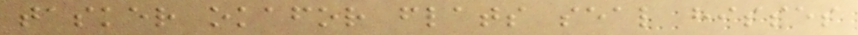tasker okafor flats seal hisses
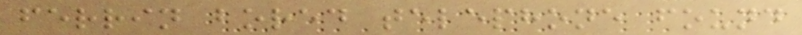ferrin bored telephone found
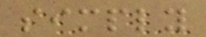simply
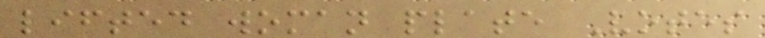lifted woman plate Votes
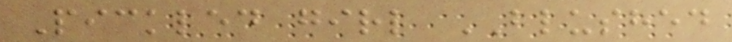Pickled girl BLUSHED
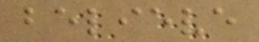believe
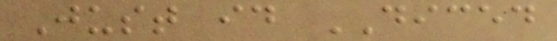Just id DICED
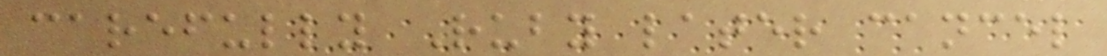carefully Ruby later cancel
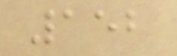152
